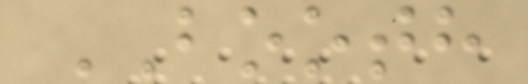BOOTH
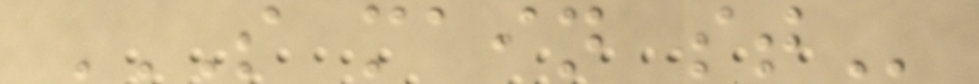S MAIN ST
